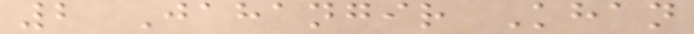2 Jahangir Khan
